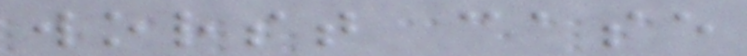worst case
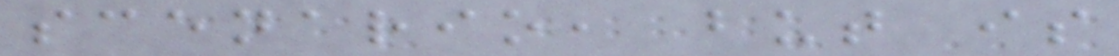scenario, but is
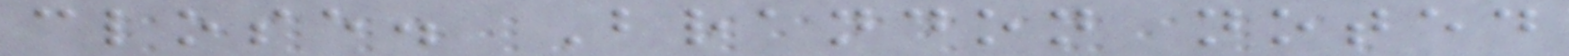close. Brandon noted
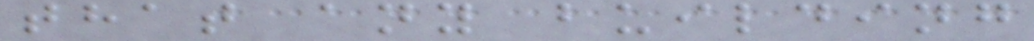that any building
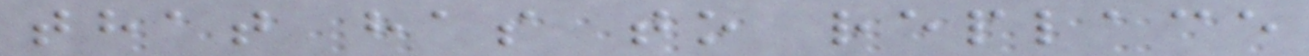that has to replace
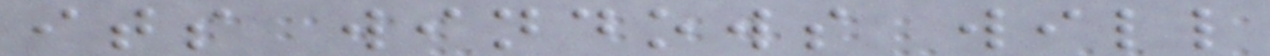its windows will
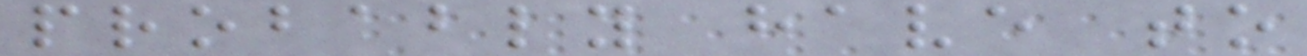probably have to
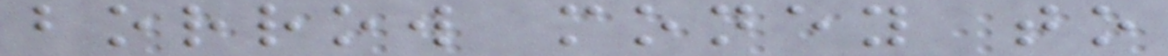borrow money to
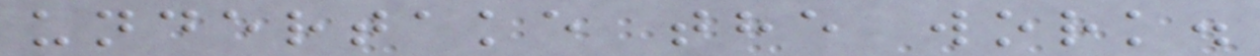undertake the work.
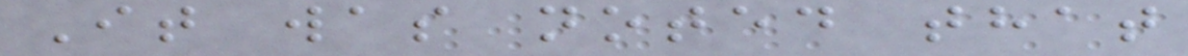It was noted that
